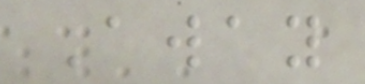Away
